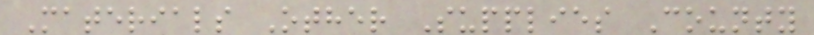Materials Other Supplies County
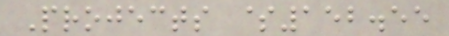Projects $152.55
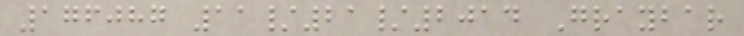176087 11/21/2014 Graybar
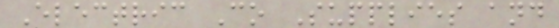Electric Co Supplies and
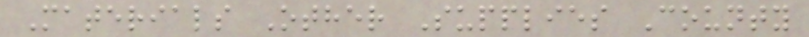Materials Other Supplies County
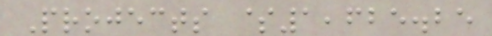Projects $1,625.25
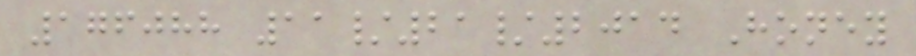176088 11/21/2014 Honey
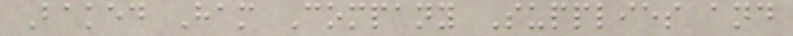Baked Ham Company Supplies and
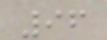96
